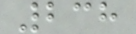238
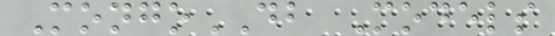MongoDB Models
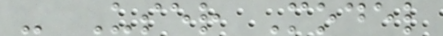- User Model
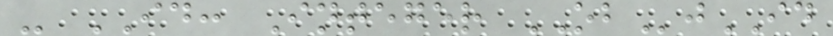- ID: Integer OBjID
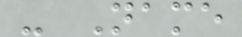- Name
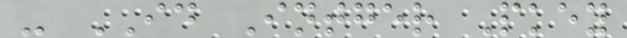- ID Intger Pkey
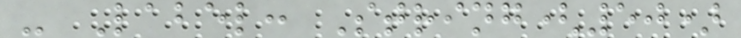- Label: String(50)
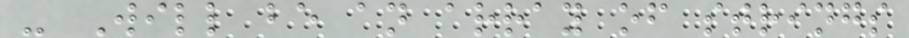- Will be an array of strings
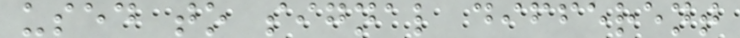used to signal different
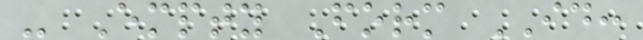- Empty Form ID:
